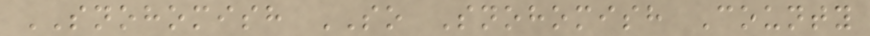SNOHOMISH SO Snohomish County
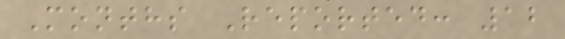Months Reported: 12
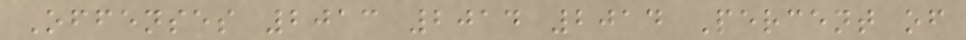Offenses 2013 2014 2014 Percent of
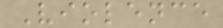Violence
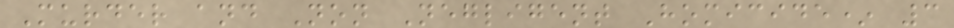Murder and Non Negligent Homicide* 3
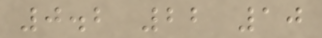0.2 22 10
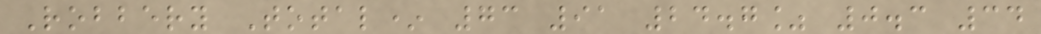Robbery Total* 73 91 24.7% 0.3 34
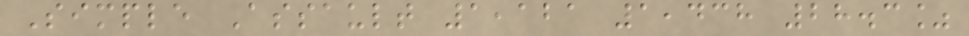Simple Assault 1,121 1,438 28.3%
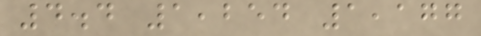4.4 1,254 1,177
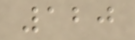120
